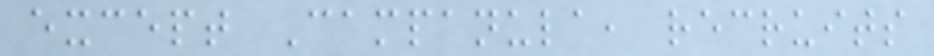except Campanula, recruits
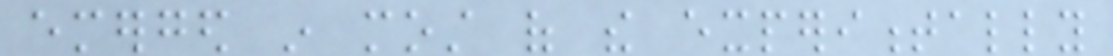emerged in most of the experimentally
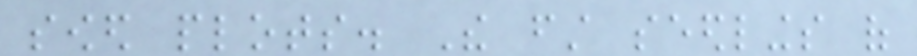sowed plots. The first seedlings of
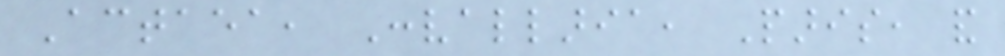Actaea, Convallaria, Paris, and
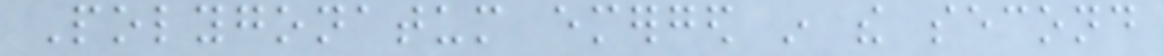Polygonatum emerged in the second
